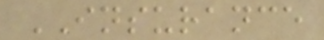INSURANCE
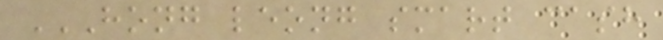HONG LEONG SMART CASH
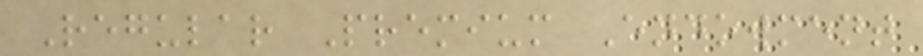Regular Premium Endowment
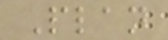Plan
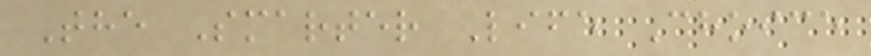The Smarter Life Choice
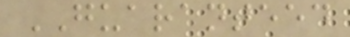GUARANTEED
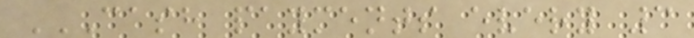CASH PAYMENTS EVERY 3
